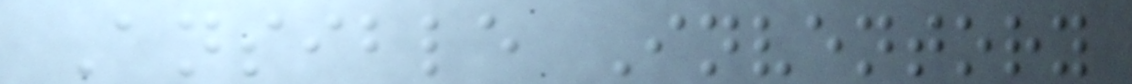Ansible Inventory
